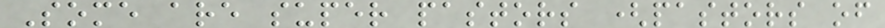Some are super pastors (pastors of
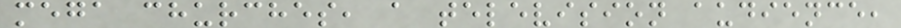mega churches, a television audience,
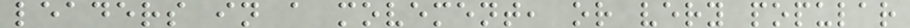leaders in a movement, or very popular
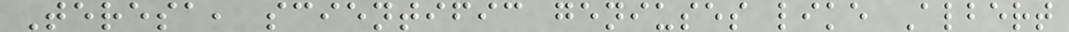Teresa, scientific geniuses like Albert
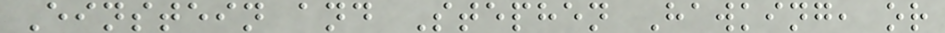Einstein and Stephen Hawking, or
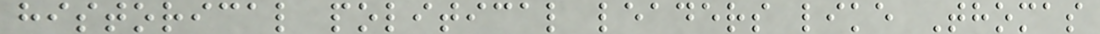historical political leaders like Thomas
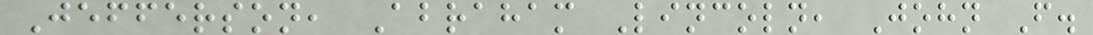Jefferson, Abraham Lincoln, John F.
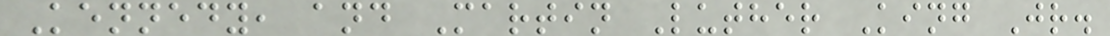Kennedy, and Martin Luther King Jr.
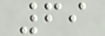69
